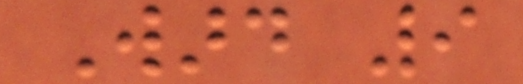Ward 9
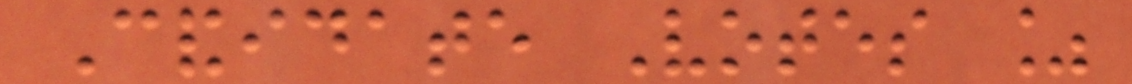Candidate Votes %
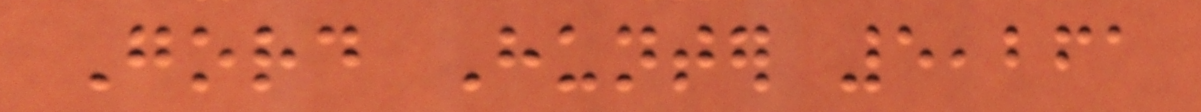Gord Hunter 5,261
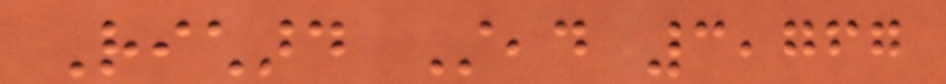Richard Stead 3,767
